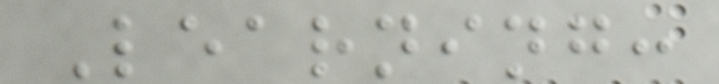Learning:
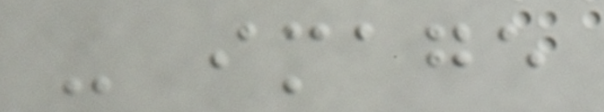- image
